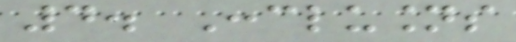4. Conclusions
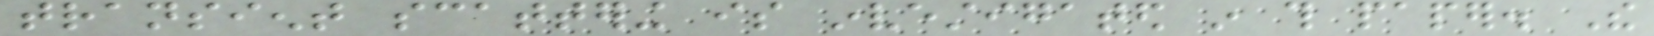transient scattering is investigated in this paper. The
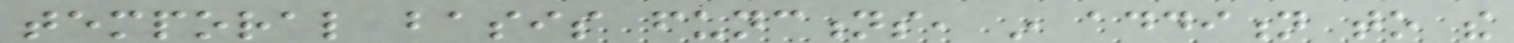temporal basis functions, in addition to the
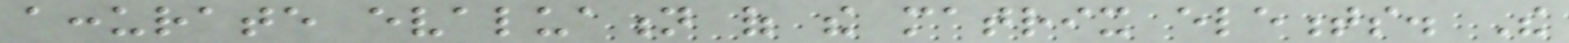accurate evaluation of the matrix elements. The
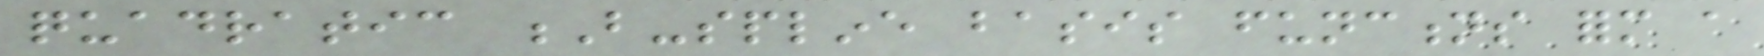quadratic B-spline basis functions form a
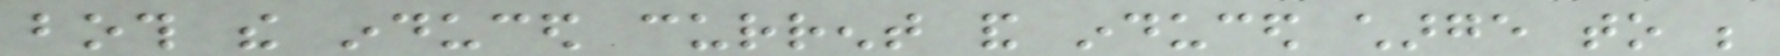both the induced current and induced charge to be
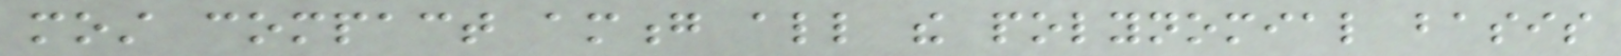most compact among all the polynomial basis
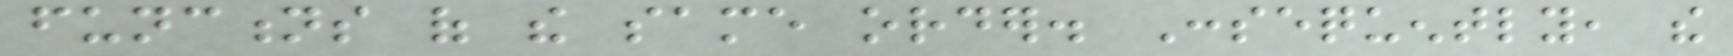functions of the same order. Consequently, the
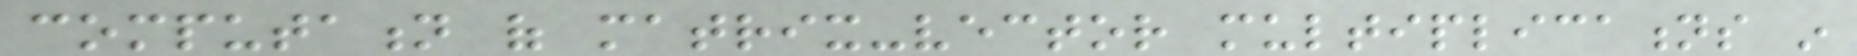computation of matrix-vector multiplications in
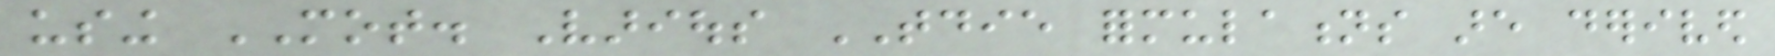using MOT. Various TDIE formulations are derived
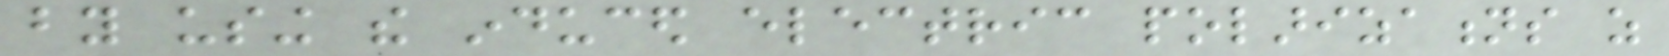by using the induced electric polarizations as
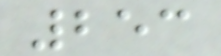253
